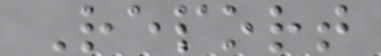Report
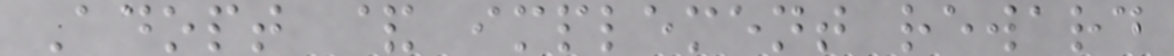Adopt & implement reward
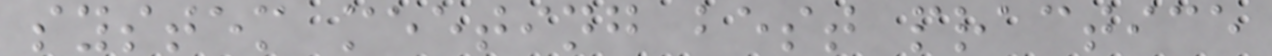system meeting best practice
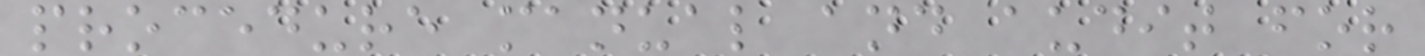procedure manual and audit for
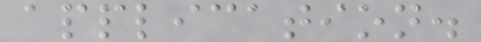application.
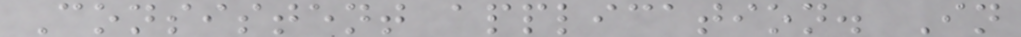Consistent application. In
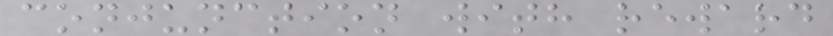conjunction with reward
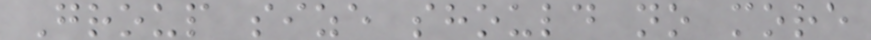Group size should no more
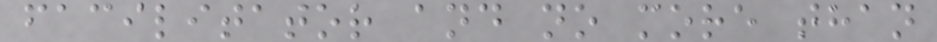facilitator and no more than
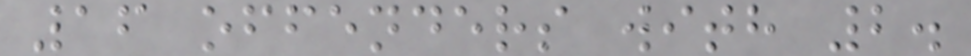16 offenders with 2.
